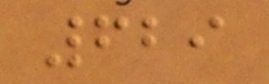629
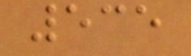535
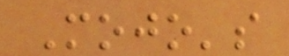Mojo's
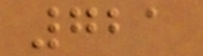721
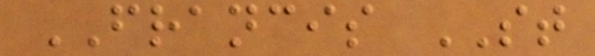FRANCIS ST
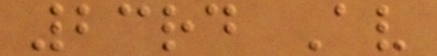23rd Av
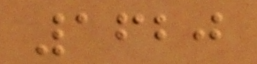1620
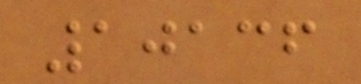10136
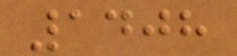1408
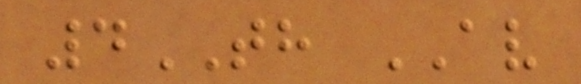4TH AV
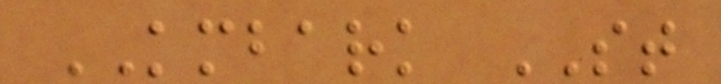KMBARK ST
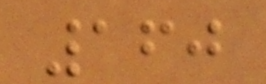160
